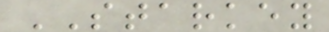STARKEY
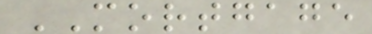MORTGAGE
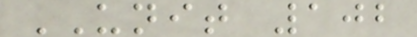UNIT 102
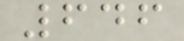646
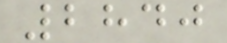2840
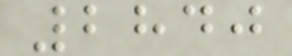2840
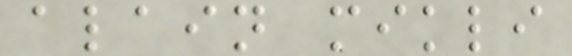alain mikli
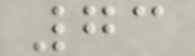73
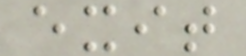exit
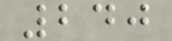240
